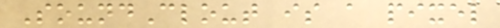SoundClout is a pixel
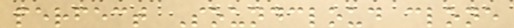perfect Soundcloud clone
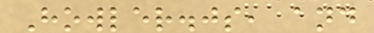Howler.js, and
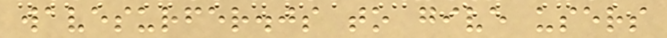wavesurfer.js to give users
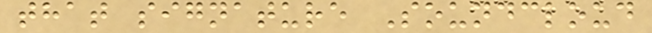that signature Soundcloud
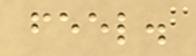feel.
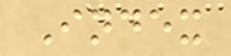Index
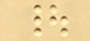|
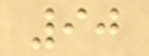90
